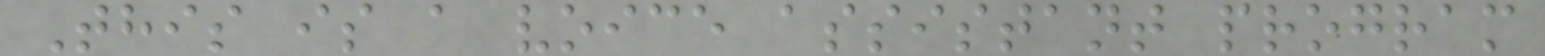This is a voice assistant program
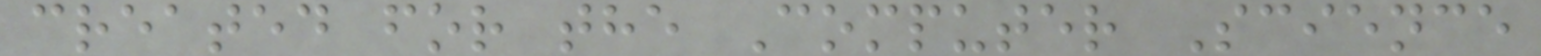created for the Computer Science
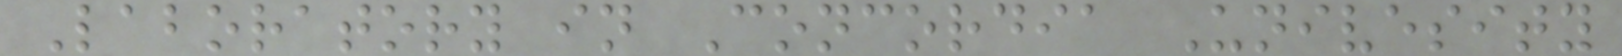Laboratory in Concordia Univesity
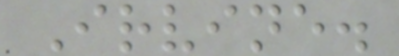Irvine.
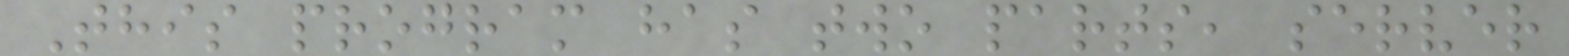This program has two parts, server
